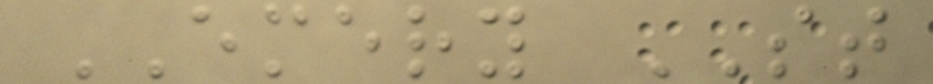EMERY ST
